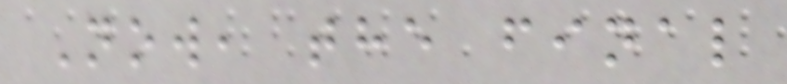Now, the final
